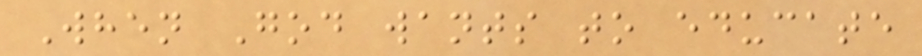When God wants to educate
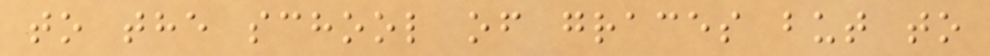to the school of graces but to
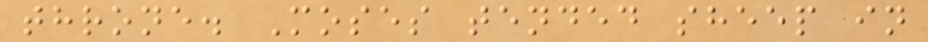throne. Moses tended sheep in
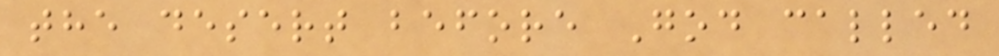the desert before God called
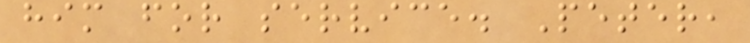him for service. Peter,
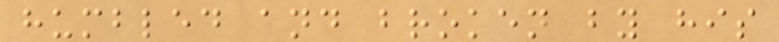humbled and broken by his
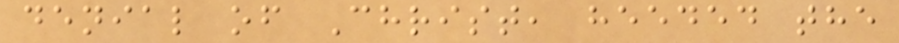denial of Christ, heeded the
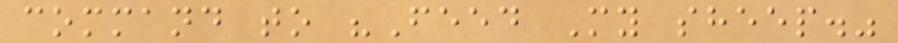command to "Feed My sheep."
